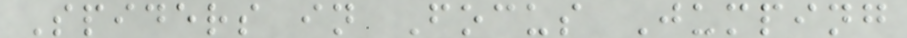Spiders in Focus Jumping
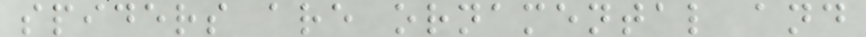spiders are ornamental and
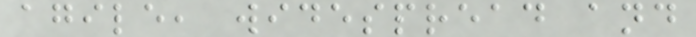agile, widespread and
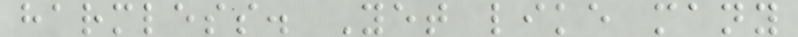harmless. Yet like many
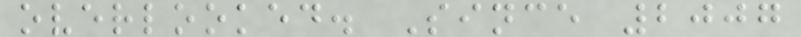overlooked. Since 2007
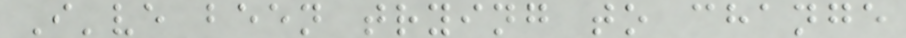I've been trying to change
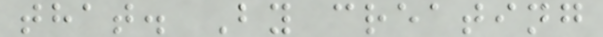that. By creating
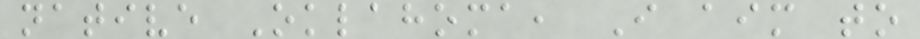native Oklahoma, I aim to
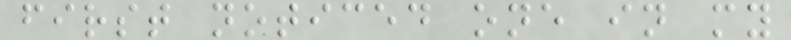first noticed one in my
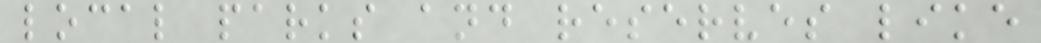local parks and reserves like
